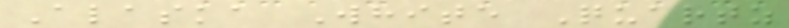Alaska White Quartz
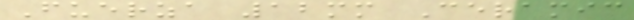Fuerza 12mm Ceramic
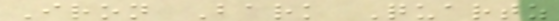Iron Bark Quartz
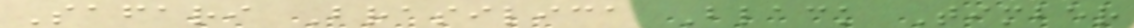Safari Brasilica Black Timber
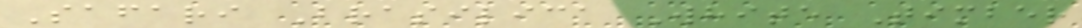Safari Brasilica White Timber
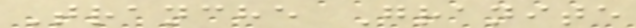Tranche Granite
